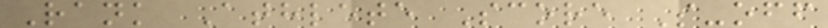Rank Athlete Score S-off
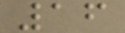16
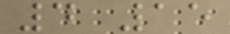4 15
